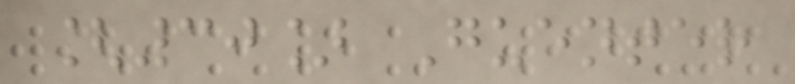[30] Guenter
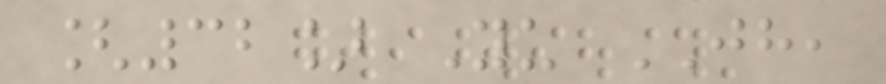[32] Yu JH,
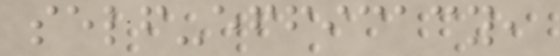self-efficacy,
